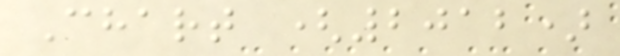Chart (2012)
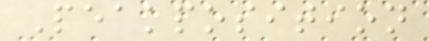Peakposition
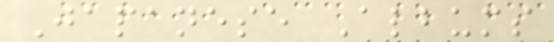Japanese Albums
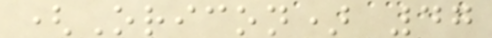(Oricon) 47
